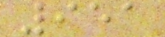951
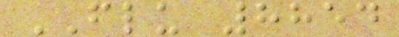FLU 8854
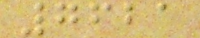7621
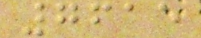7615
